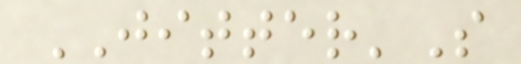JITTER'S
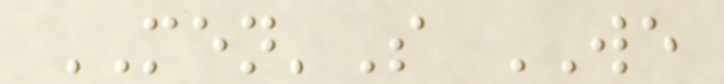MEN'S WE
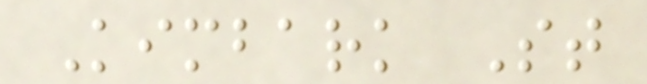Kimbark St
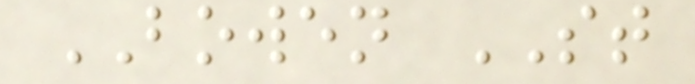BOWEN ST
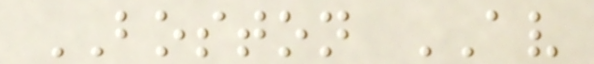BOSTON AV
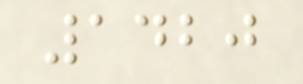1420
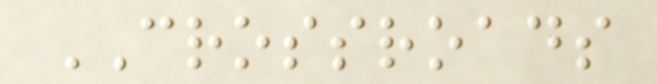CROSSROADS
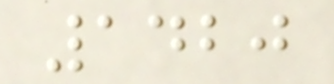1420
